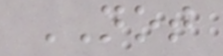NOT
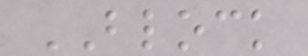BLOCK
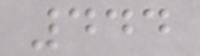444
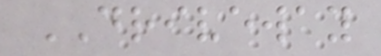DRIVEWAY
